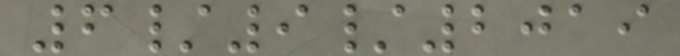6/9/2019
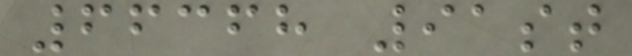66368 91st
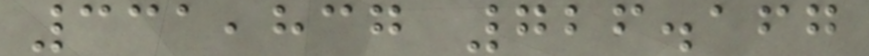331,837 726.167
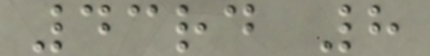43rd 8
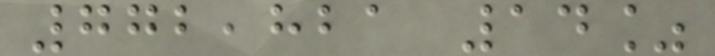772,821 14%
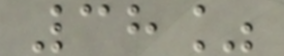38%
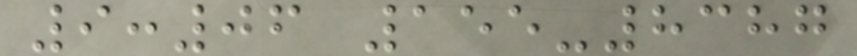9:06 155-8387
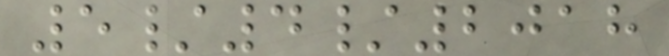5/4/2018
